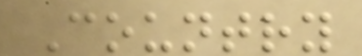Country
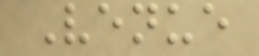Venue
